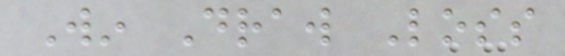Win Draw Loss
